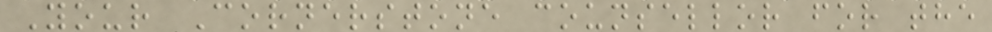Your Cornerstone counsellor for the
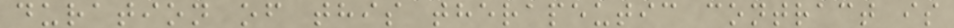duration of this therapeutic contract is
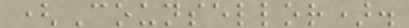(Counsellor).
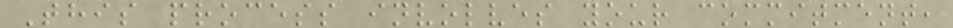This process involves your commitment,
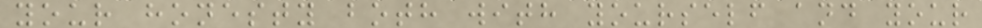your honesty both with yourself and your
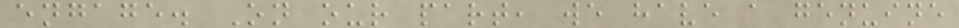engage. On our part, we have a genuine
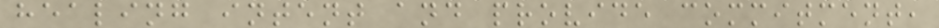healing intent and provide commitment,
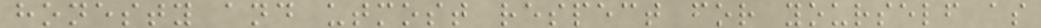honesty and utmost respect for yourself as
